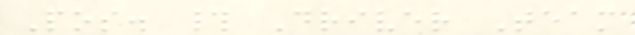Pos. # Driver Team
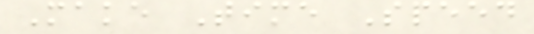Make Time Speed
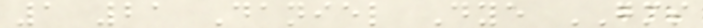1 21 Daniel Dye GMS
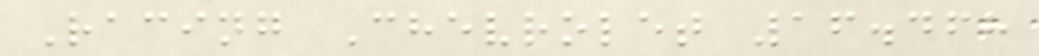Racing Chevrolet 16.468
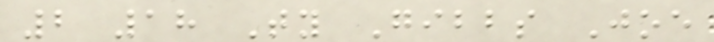2 18 Ty Gibbs Joe
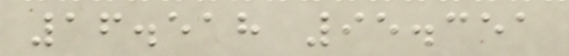16.518 95.351
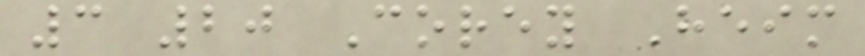3 20 Corey Heim
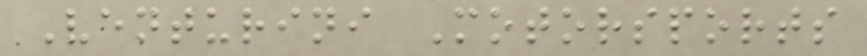Venturini Motorsports
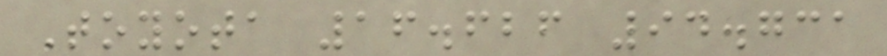Toyota 16.626 94.731
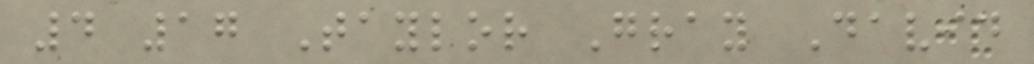4 17 Taylor Gray David
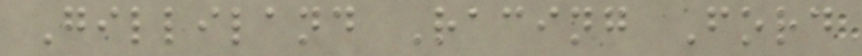Gilliland Racing Ford
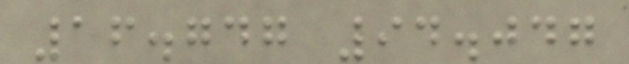16.747 94.047
